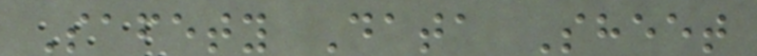Safety Data Sheet
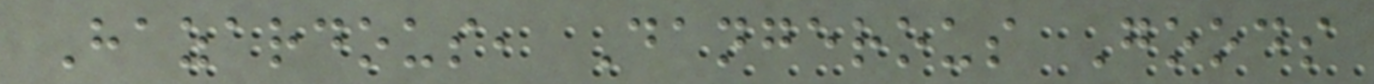Hazardous, Dangerous Goods
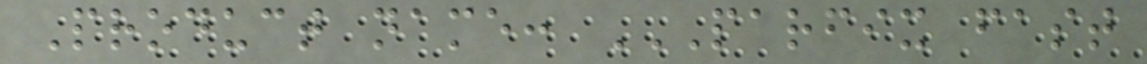Product name: PARFIX FAST
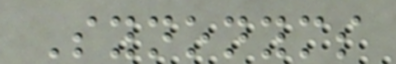Synonyms
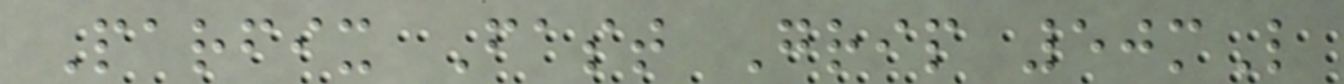Parfix Fast Grip 50mL
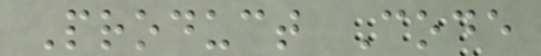Product Code
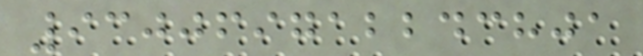930069712243801
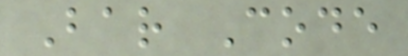Bar Code
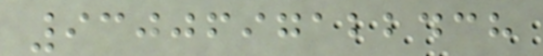9300697122438
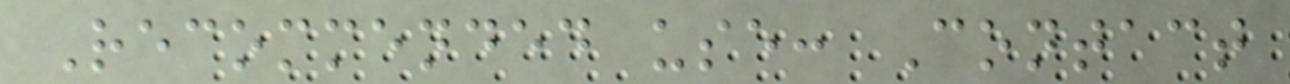Recommended use: Contact
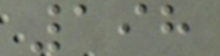198
